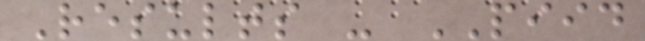Results - PIID
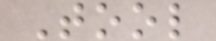Tool
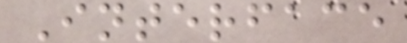Interface
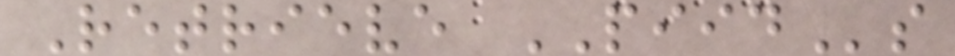Retrieve PIIDs
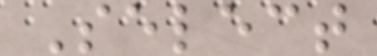Select
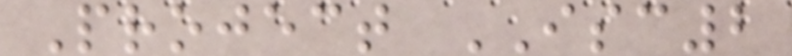Project ISC2
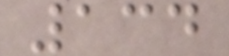134
